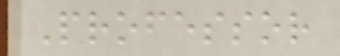Professor
